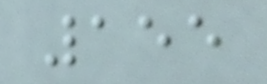155
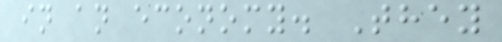in an economy. They
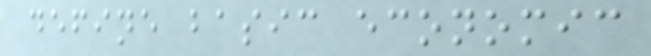define basic economic
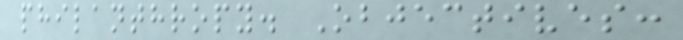philanthropy. Objectives:
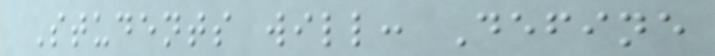Students will: Define
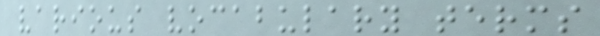various vocabulary terms
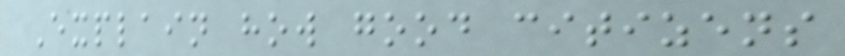Explain how good citizens
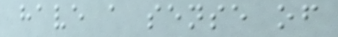have a sense of
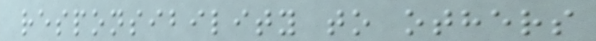responsibility to others
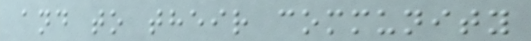and to their community
